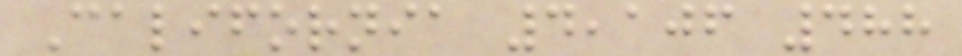California 4,106 488
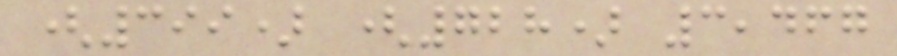(399) (728) 3,467
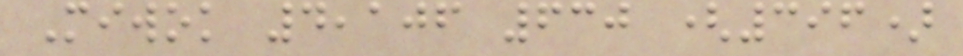Miwok 4,106 630 (396)
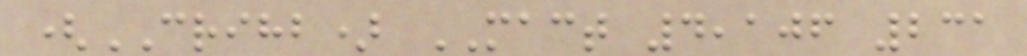(CRIHB) MACT 4,106 231
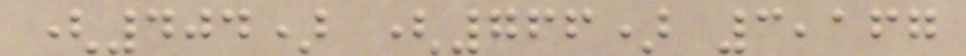(404) (766) 3,167
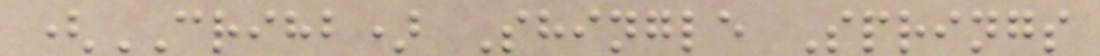(CRIHB) Shingle Springs
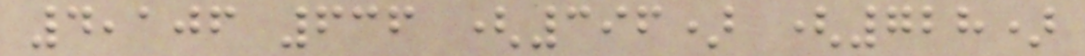4,106 636 (396) (728)
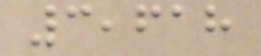3,618
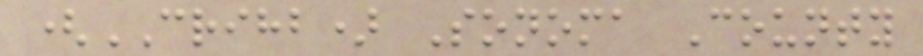(CRIHB) Sonoma County
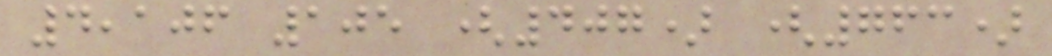4,106 105 (407) (763)
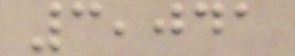3,041
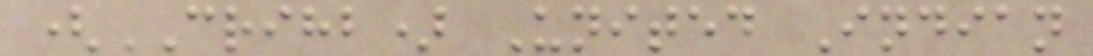(CRIHB) United Indian
